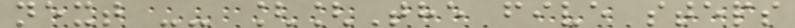next -- [[The five steps
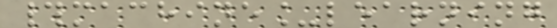#machine_learning
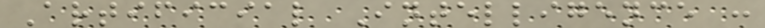Artificial Intelligence :
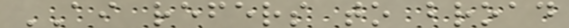AI refers to broad
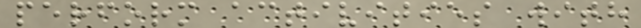perform activities with
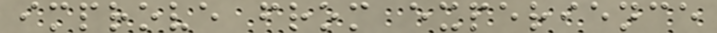improve from experience
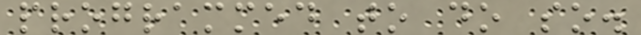programmed to do so.
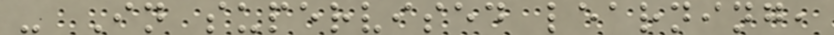- In supervised learning,
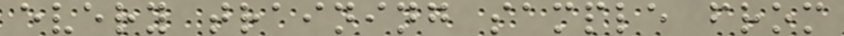every training sample from
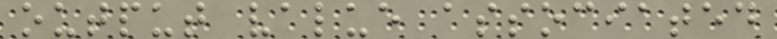output value associated
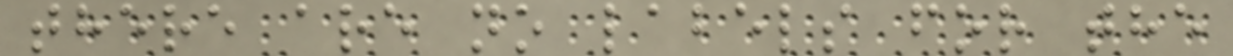there are no labels for the
